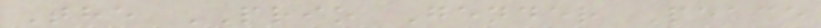The PRIO Gender Peace
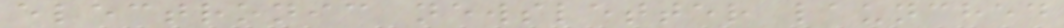electronic newsletter launched
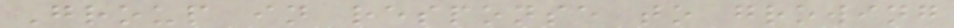Group in response to growing
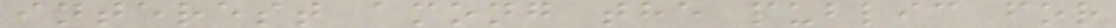interest among the public for
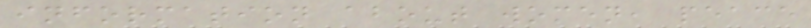information about women, peace
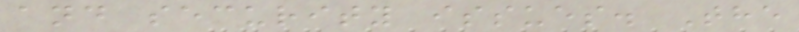and security issues. The
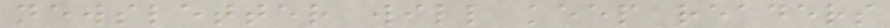newsletter will keep readers
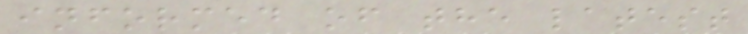informed of the latest
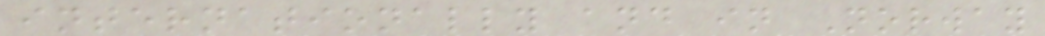internationally and in Norway
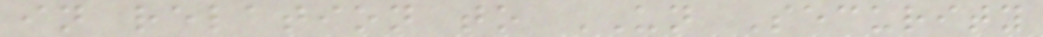in relation to UN Security
